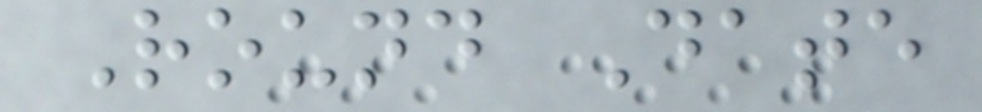Round Date
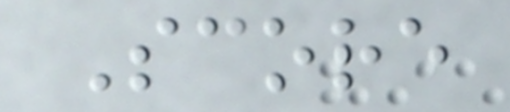Score
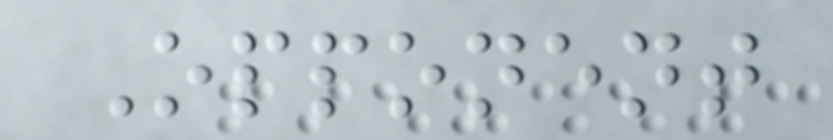Opponent
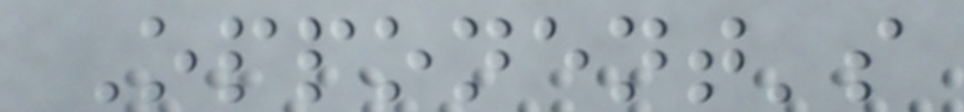Opponent's
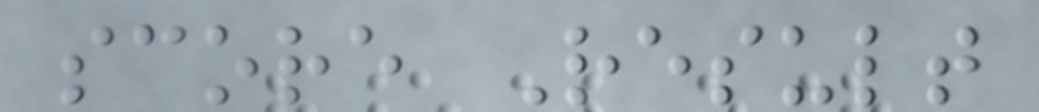score Result
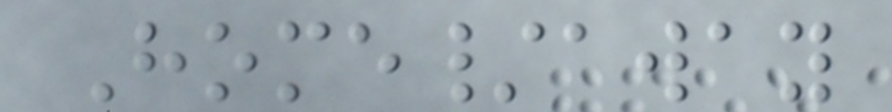Home/away
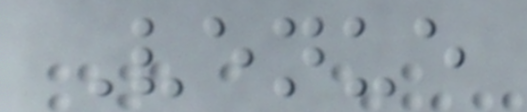Venue
